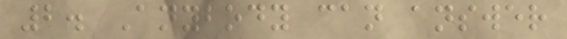2. Anybody can answer
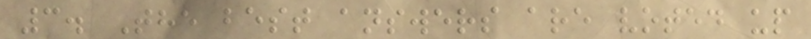3. The best answers are voted up
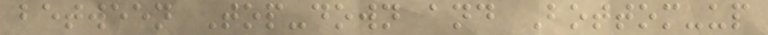between Top-down and Bottom-up
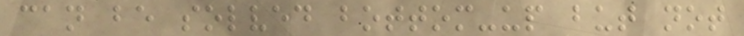can be solved bottom-up but not
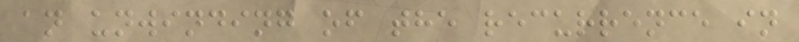an unwinding of the recurrence in
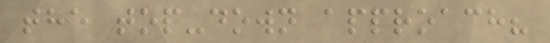the top-down approach?
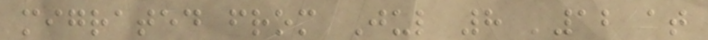migrated from Jul 8 '12 at
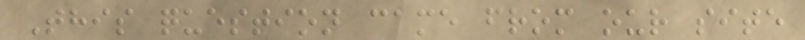This question came from our site
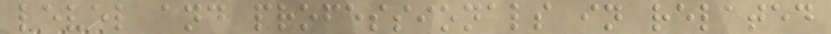level and professionals in related
